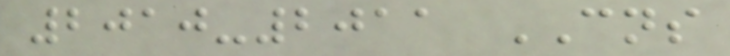2010-2011 CNS
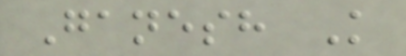Ganesh K
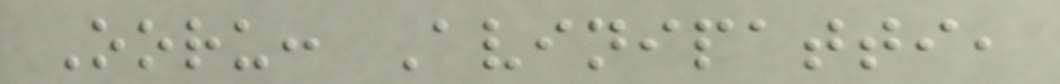Ooru: Avinipatti,
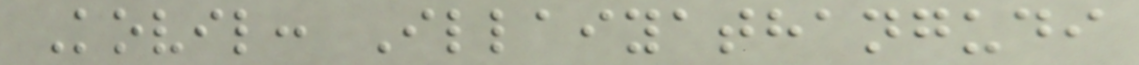Kovil: Illaiyathangudi
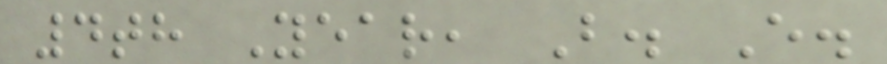4th Year, B. E.
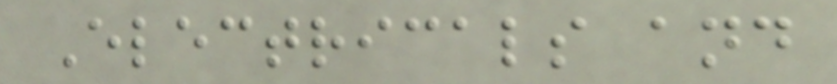Electricals and
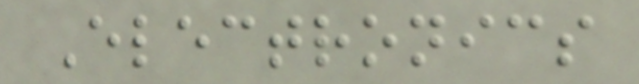Electronics
